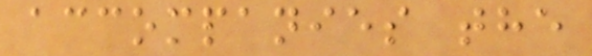accompanies the
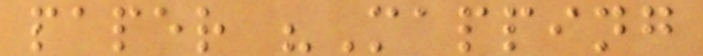paper "Mapping
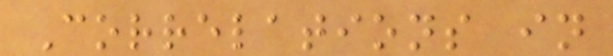Correlations in
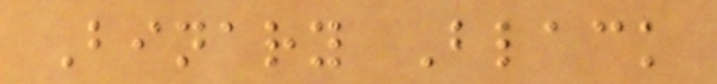Binary Black
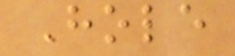Hole
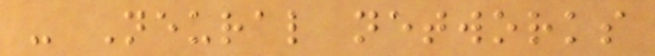- Neural networks
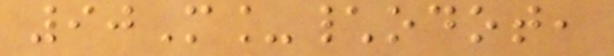90M_\odot,
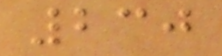230
